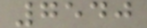7540
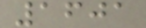1601
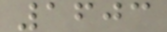1603
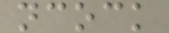ncock
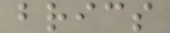brics
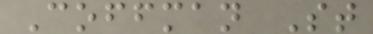Coffman St
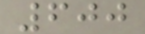600
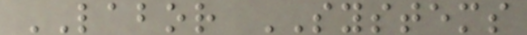LABOR SYSTEMS
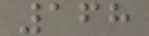168
